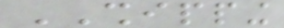SHIPPING
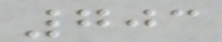703
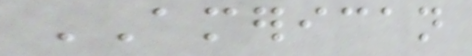AMERICAN
